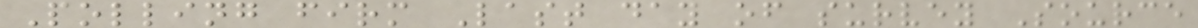Polling firm Last day of survey Source
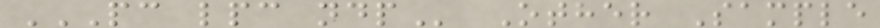PC LPC NDP Other Sample
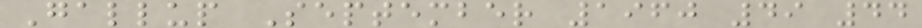Gallup September 1960 49 44
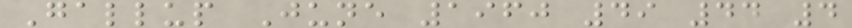Gallup June 1960 49 44 4
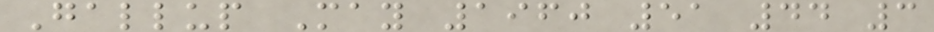Gallup May 1960 51 44 3
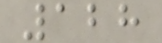128
